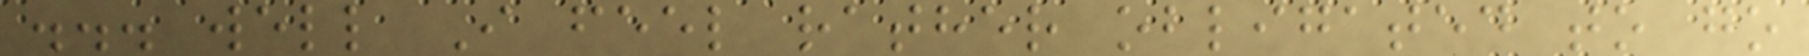... well I feel rather obligated to go
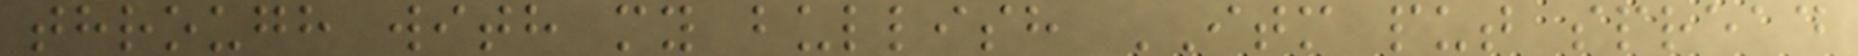through with my bullish ITM put spread
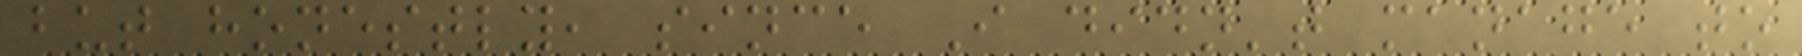but honestly, since I didn't manage to
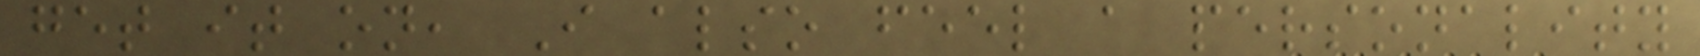get it on, I also feel a personality
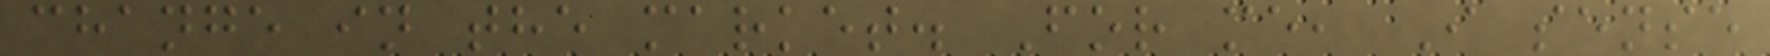change in the market. For me, I sense
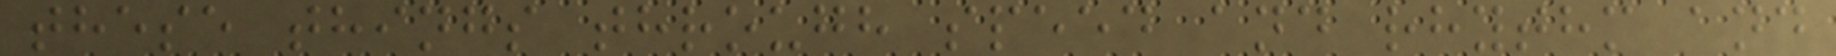these things through speed and rhythm and
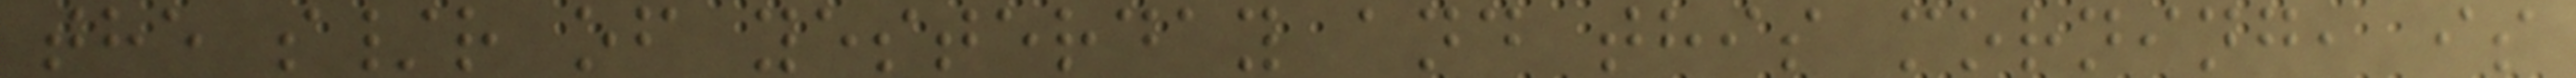the s/r of yesterday and this morning, is
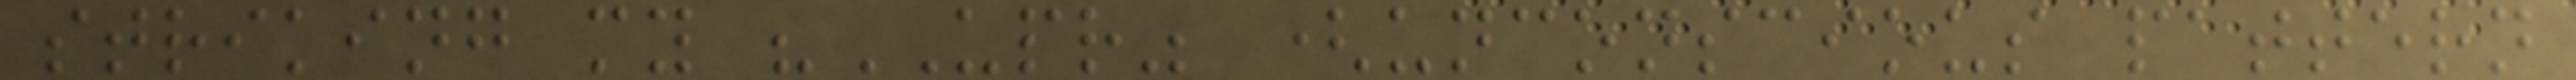striking my "UPR" (unconscious pattern
